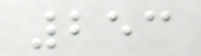253
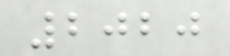2020
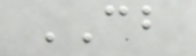CB
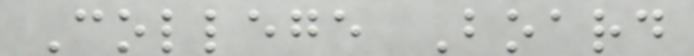College Board
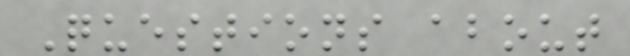Questions about
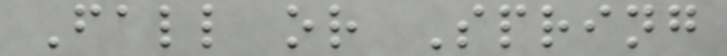Fall or Spring
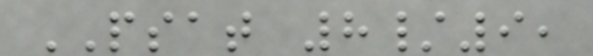PSAT 8/9,
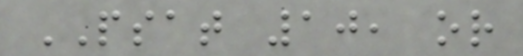PSAT 10, or
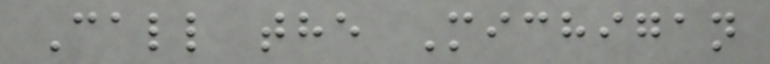Call the Michigan
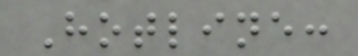Hotline:
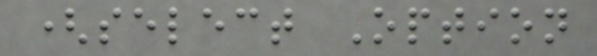(select Option
